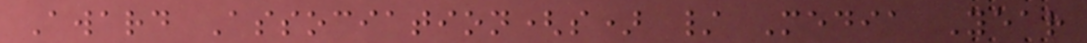Award Association(s) / Media Year
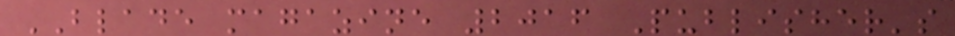BLADE magazine 2016 Publisher's
